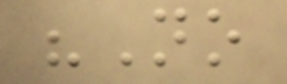"No
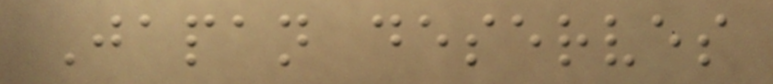Japan deserves
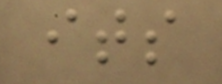its
